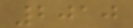2010
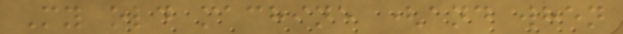My old machine (and when
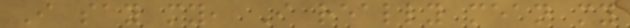I say my, I really mean my
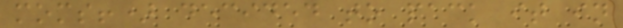moms!) decided to pack it in
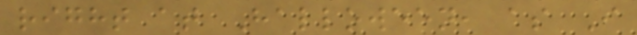right at Halloween, as I
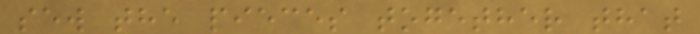sew the pieces together that
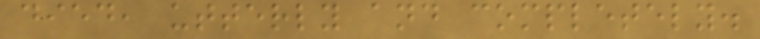died, utterly and completely.
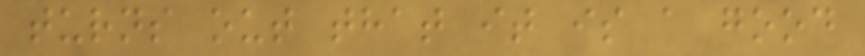turns out that it is a good
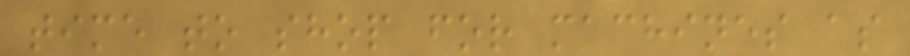time to shop for machines as
